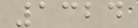1324
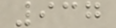937
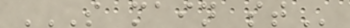S MAIN ST
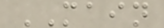MAIN
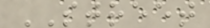STREET
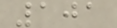101
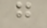g
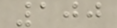100
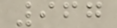967
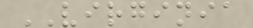VIRGINIA
